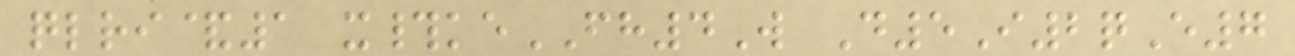qlri&1 x#keFH4W D5I2qE7
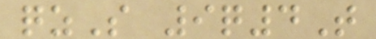qzS 9q4T
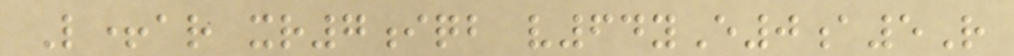L+ar xr7iqb v64yE0a5R
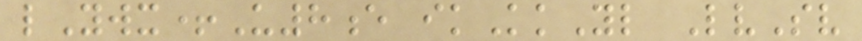lYwx+U8e ikKkYl LvSv
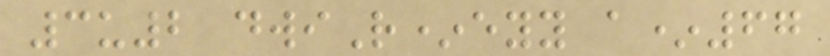3u2 dwiR*eyy a*67
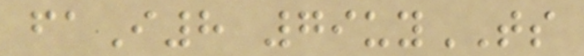faI8 79uyTS
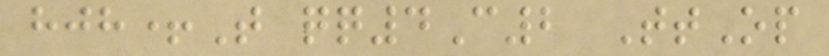hjh+T qq4C2 TtOp
